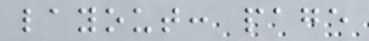layout: page
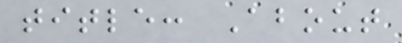title: About
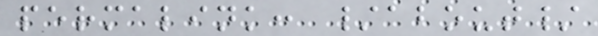permalink: /about/
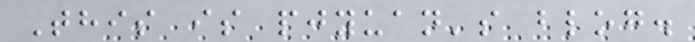This is pjyuan's blog.
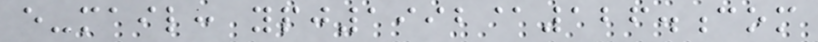e-mail: ypj1992@126.com
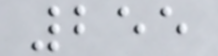255
